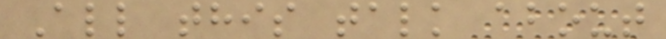All this talk about
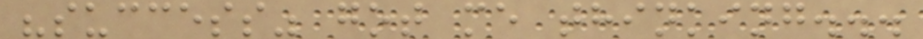"success" got me thinking...
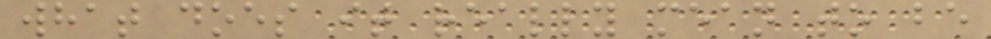what does it really mean to be
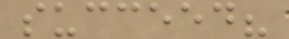succeed?
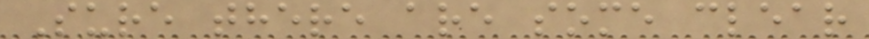Sure there are some clear
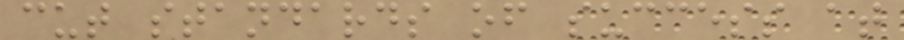cut standards of success at
